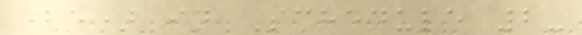(e) in Schedule 2-
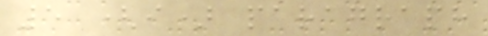5 (i) paragraph
